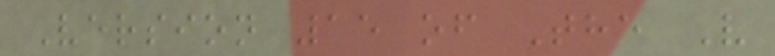Version 15 of The V
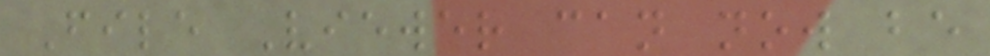File Viewer can now be
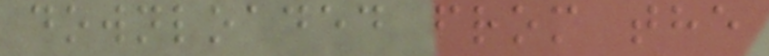downloaded from the
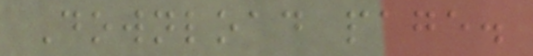Download page.
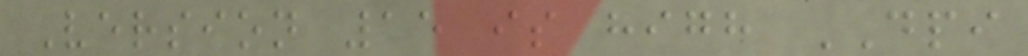Version 15 is high DPI
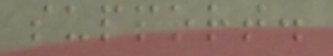support.
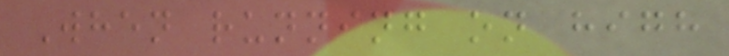When running on high
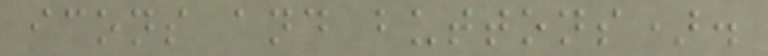icons and buttons).
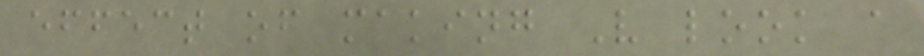effect of making V look a
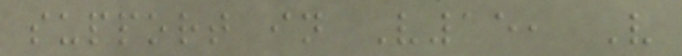support in V15, V
